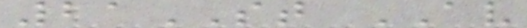21ST AV
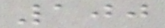100
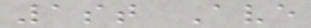1st Ave
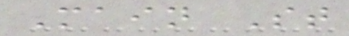Main St
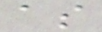as
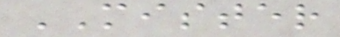MISTER
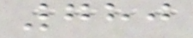780
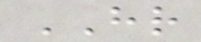HR
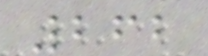262
